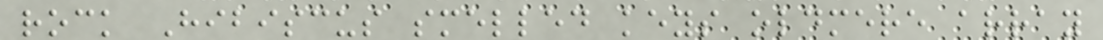rock Hibiscus smelled keys oldmere array
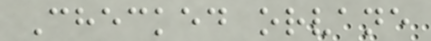Checked orvane
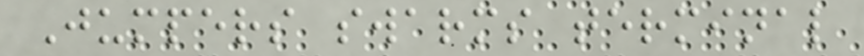Jumpers swarms terminal
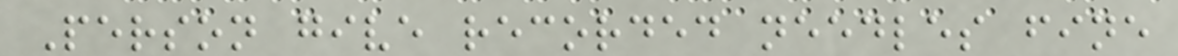Person give recorded needles fine
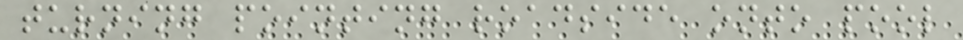turning pointing roadside onto pool
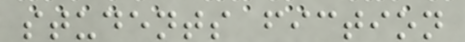students fiction
